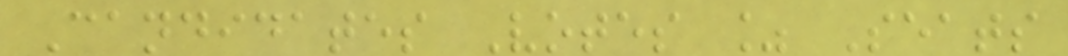Candidates Votes % Seats
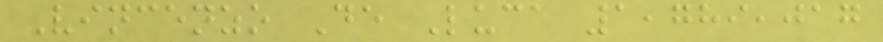Vincenzo De Luca 1,789,017
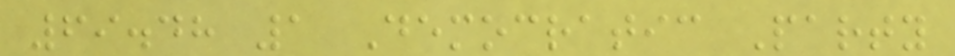69.48 1 Democratic Party
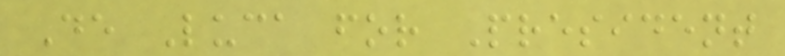De Luca for President
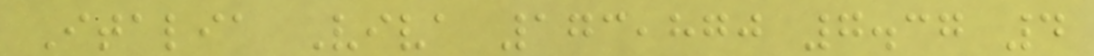Italia Viva 173,870 7.37 4
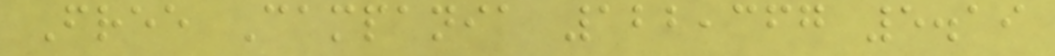Free Campania 122,367 5.19
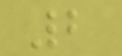2
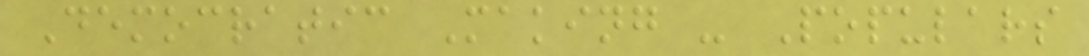Democratic Making - Populars
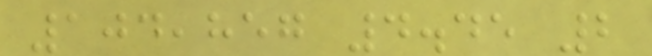104,857 4.45 2
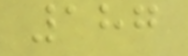187
